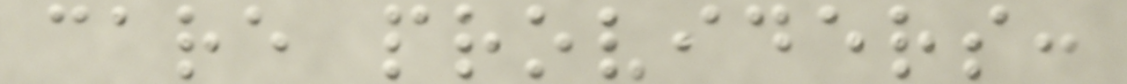care providers:
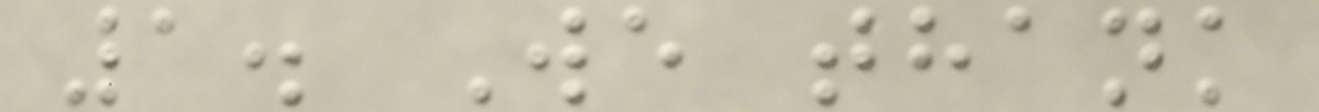1. We thank
